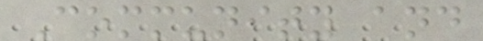Community and
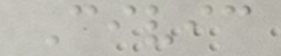Civic
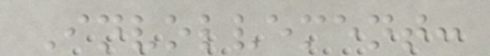Involvement:
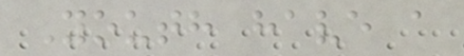Youth have a
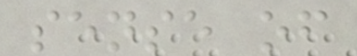sense of
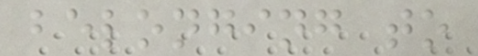belonging to
